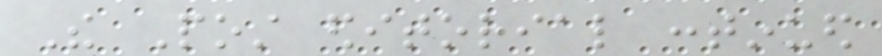The Post editorial continued
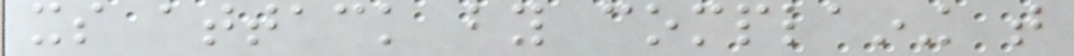its attack by complaining that
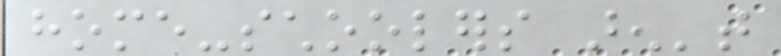home-schoolers aren't
